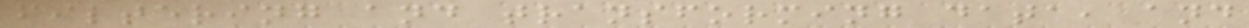filtering and transforming data, and
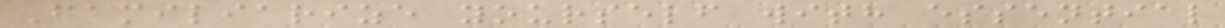Familiarize yourself with essential
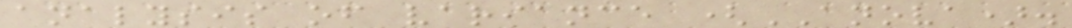analysis of variance (ANOVA).
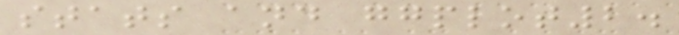stats and ggplot2.
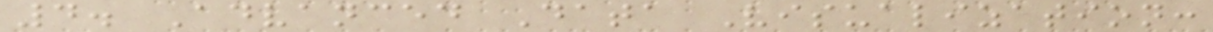4. Advanced Data Visualization:
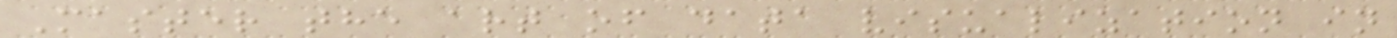Master the art of data visualization in
